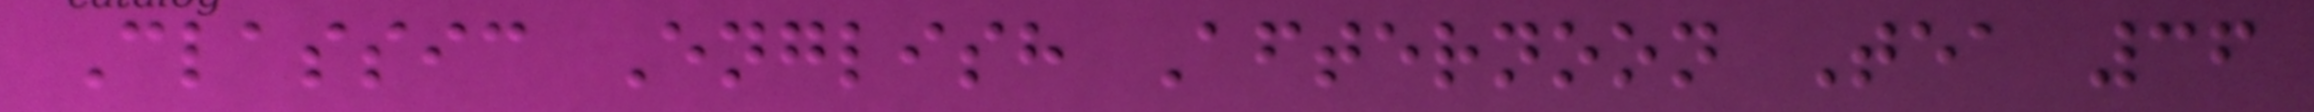Classic English Afternoon Tea 36
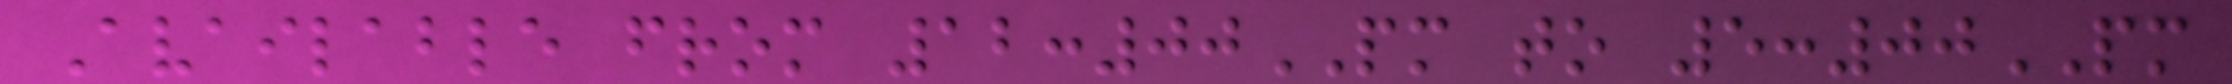Available from 12:00PM to 5:00PM
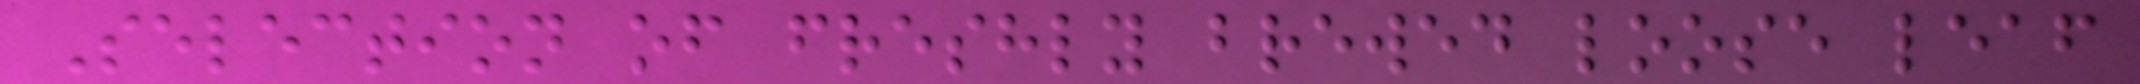Selection of freshly brewed loose leaf
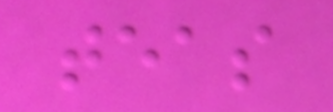teas
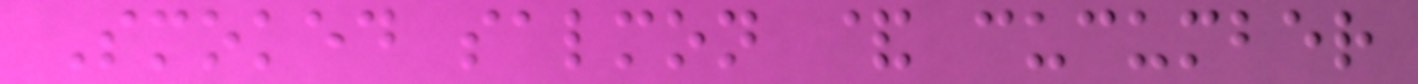Smoked salmon & cucumber
